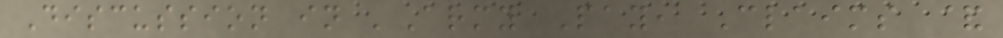Discussion in 'Army Pay, Claims &
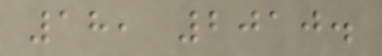18, 2010.
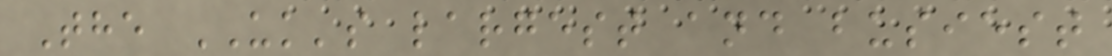The UK's largest and busiest
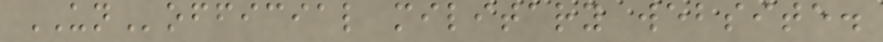UNofficial military website.
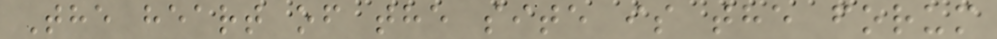The heart of the site is the forum
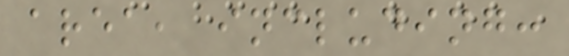area, including:
